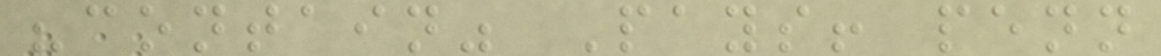"contain" Pays! penn
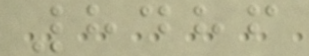8486
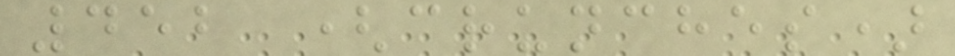452 (crunches)
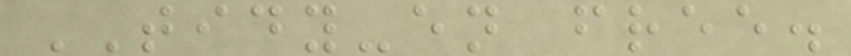TIDY-en free.
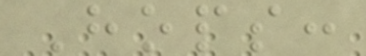Hops:
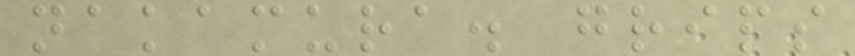nakamura. grips
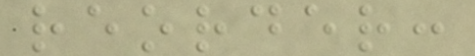reorder:
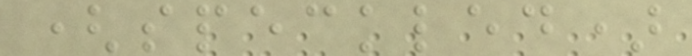(speckled)
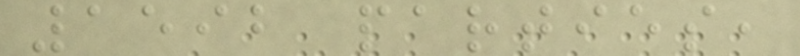1592 parties,
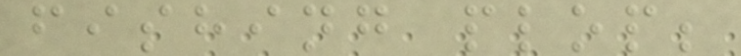fishing plop;
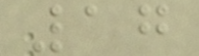17
